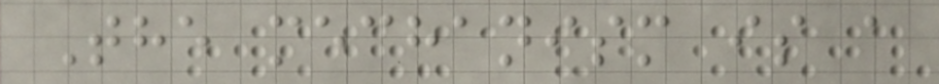The mechanism is a
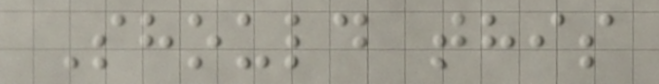Should this
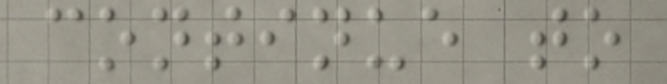continue to
